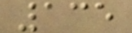135
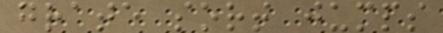grate sort jumps
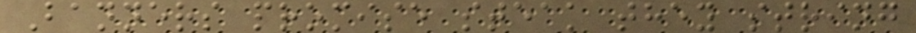Banners promise steak they string
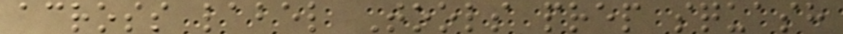across label Tools prep squash
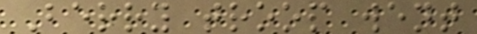Berry troop went
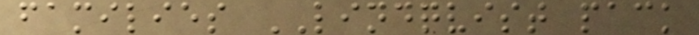families LINDQVIST pack
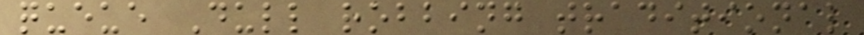queue Dull robbing traditional
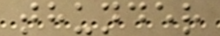thunder
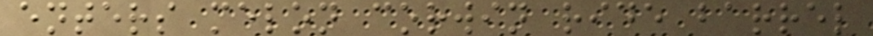enters melon corwin ride barrel
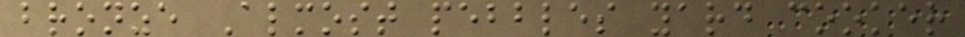bronze Almost pebbles yard cooker
